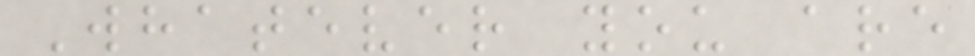Whatever you are
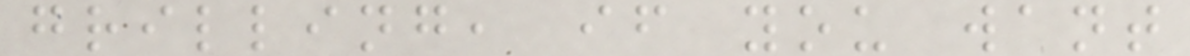grilling, if you want
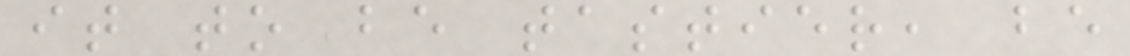it to be tastier, be
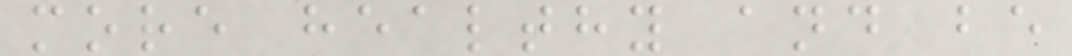more healthy and be
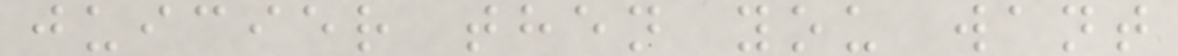juicier then you want
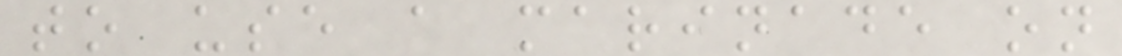to use a marinade on
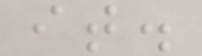it.
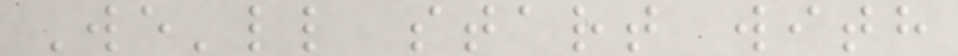We'll start with
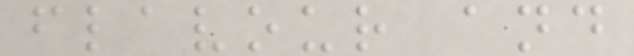flavour and
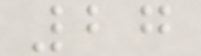27
